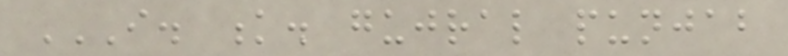I. K. GUJRAL PUNJAB
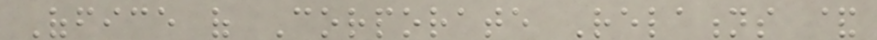Office of Corporate Relations &
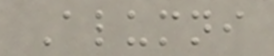Alumni
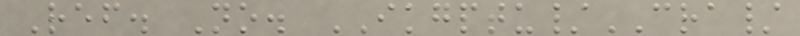Ref. No. IKGPTU/CRA/
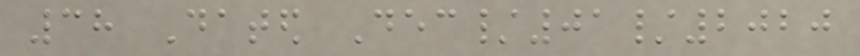38 Dated Dec/01/2020
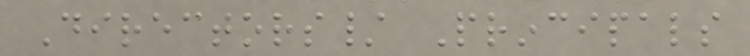Directors/ Principals
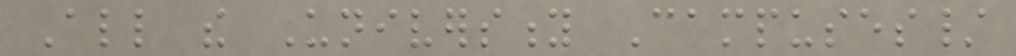All the University Campuses/
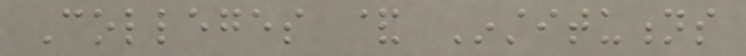Colleges & Institutions
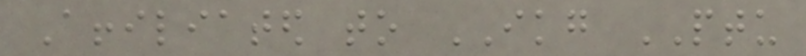Affiliated to IKG PTU
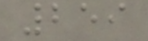259
